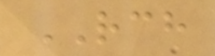RCH
